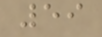59
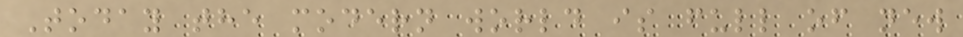Today the modern world is full of new
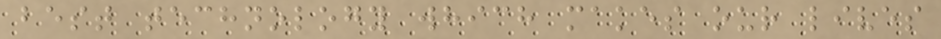best technology which makes our lives
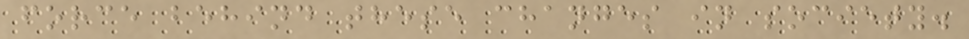force behind these changes in society.
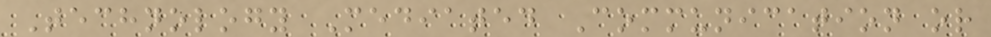Technology Mediated Communication or
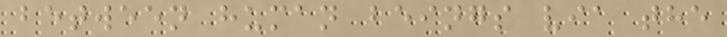between human beings via the
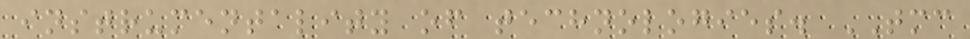instrumentality of technologies. TMC
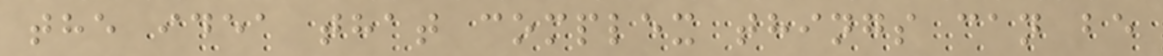the idea that complex things can be
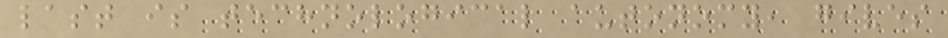last is technological autonomy, gives
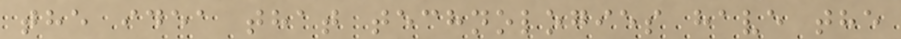the idea that technologies have the
